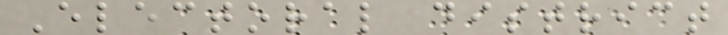Electoral district
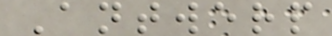Antwerp
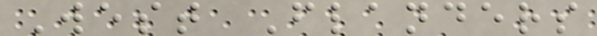West Flanders
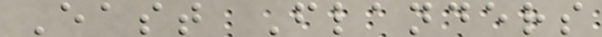East Flanders
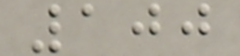100
